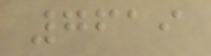7619
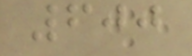600
